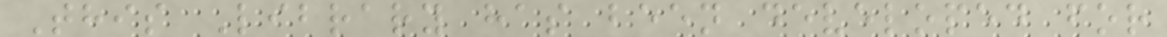This Library has been developed for
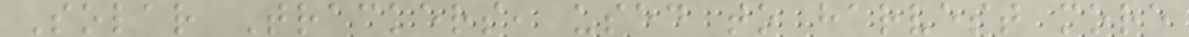Solar Trackers, used to harvest more
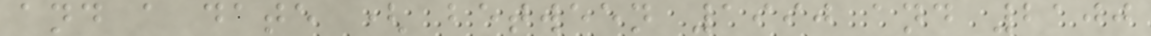and a date ( between 1990 and 2100
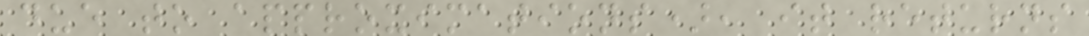due to approximations), it returns
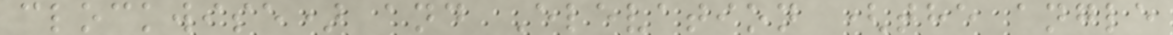clockwise) and Elevation (the angle
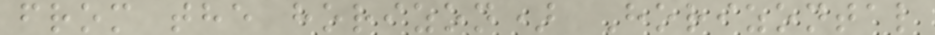from the horizon) Horizontal
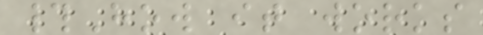#How it works
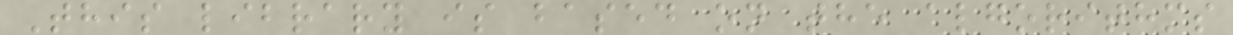This library is based on the algorithms
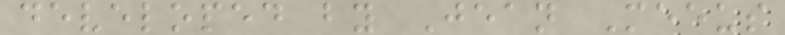developed by Jean Meeus
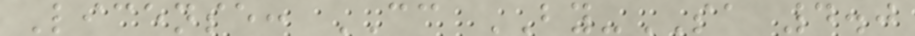License: CC BY-SA 4.0
